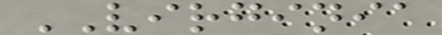VIRGINIA
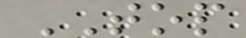TOP
